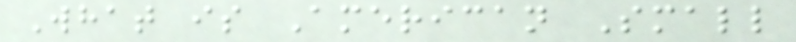What is American Small
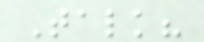Talk?
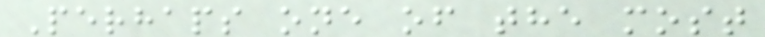Perhaps one of the most
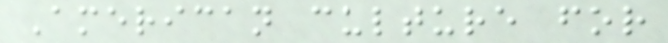American culture for
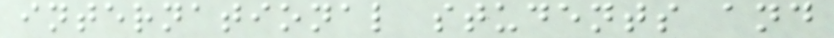international students and
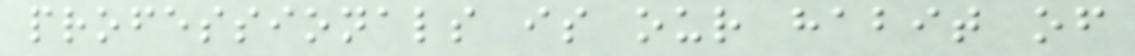professionals is our habit of
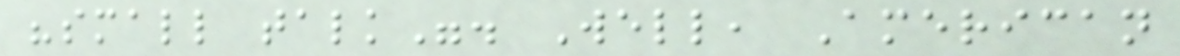"small talk". Well, American
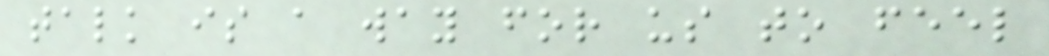talk is a way for us to feel
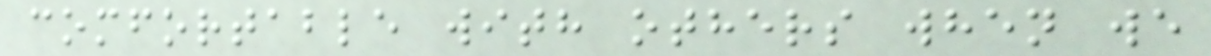comfortable with others when we
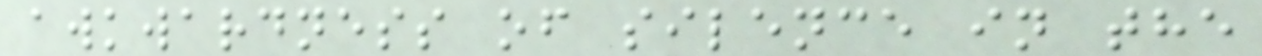awkwardness of silence in the
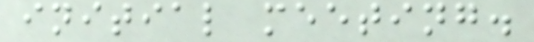initial meeting.
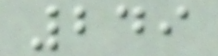249
